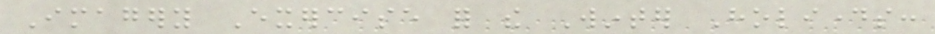Imagery Exercise for the Winter Holidays:
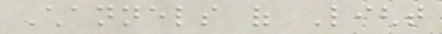Channels of Light
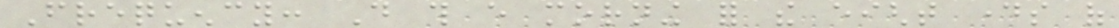Frequency: Do this every morning for the eight days of
